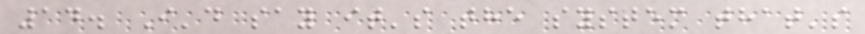14. I'd say it's the system that's
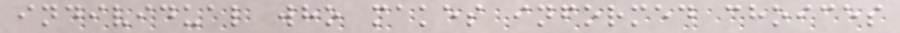individual who makes informed choices
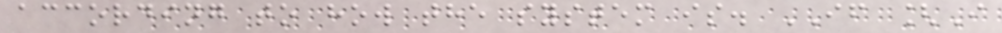according to how the system is. IF [I
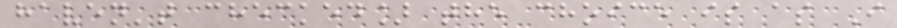haven't checked] the choice is as I
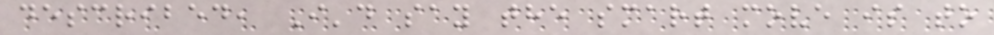described, I'd say the smart move is to
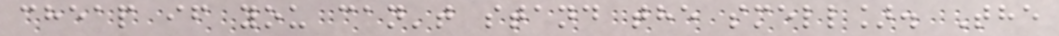cheap if you can't stand the smell]. The
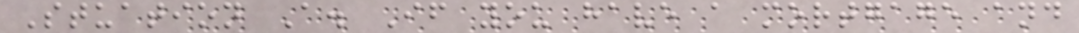Stuation A. If you have a mortgage and
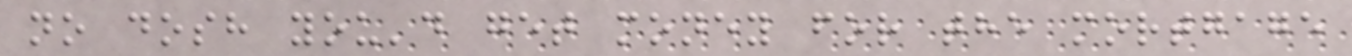no dosh you'd get money for the mortgage
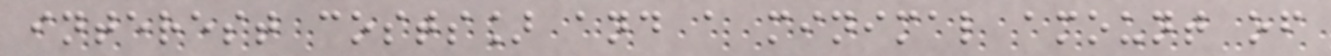interest costs] and a minimal amount of
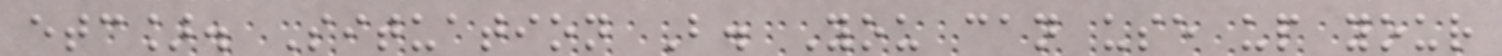etc]. Situation B. You can use up your
